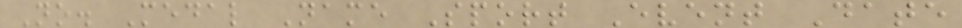No. Medal Name Sport Event Date
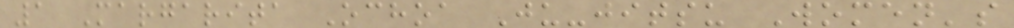1 Margarita Ochoa Ju-jitsu Women's
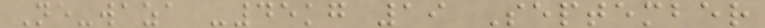Ne-waza -45kg 19 September
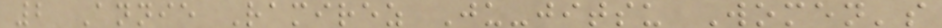2 Annie Ramirez Ju-jitsu Women's
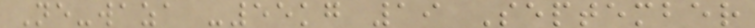Ne-waza -55kg 19 September
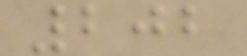202
